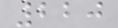220
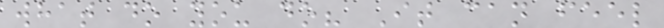what do you do? It can feel
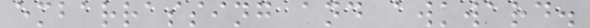embarrassing and awkward.
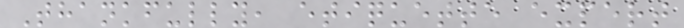Thankfully, etiquette expert
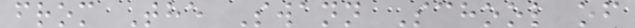from The Swann School of
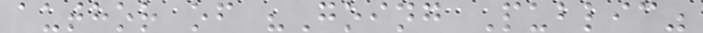author of "Going Public"
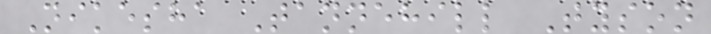Nikesha Tannehill Tyson
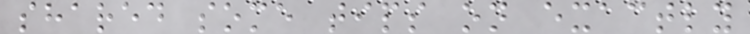shared some tips on exactly
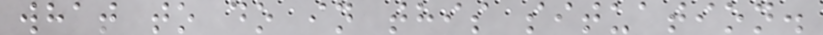what to do in this situation.
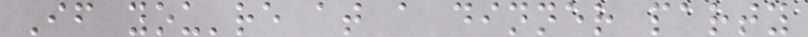If you're at a dinner party
